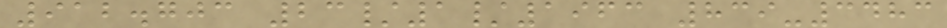912.703 23/1/1963 839-3483
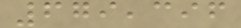679,396
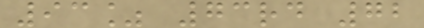93% 73rd 72
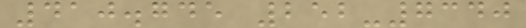410.745 252-7340
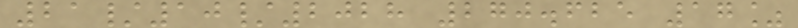21/10/2028 270.625 17%
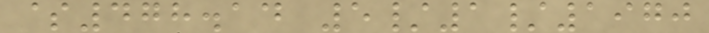$478.14 5/1/1970
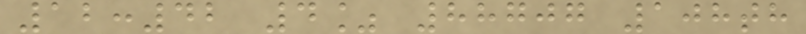12:42 4% 88707 108th
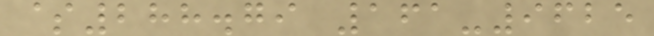$288.79 161-9625
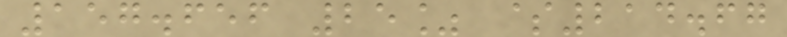157.656 25% $214.67
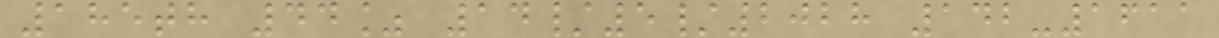185th 44% 14/5/2028 142-1611
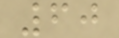60
